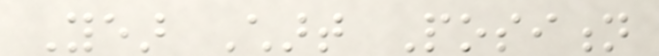Year Chart Position
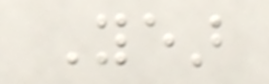Year
